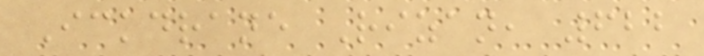Ickdrane Rizan, 622
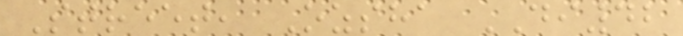Street, Ozsha DI42
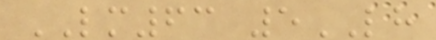LM63 5LH
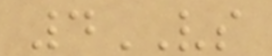4VS
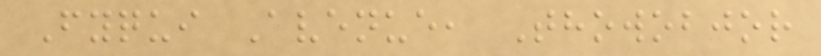Fyqui Avenue, Thowobjor
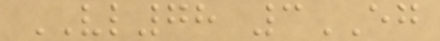VL78 3EG
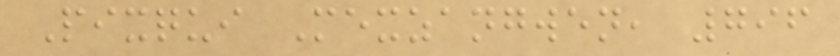Pixqui Mexzangwen, 796
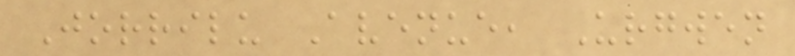Jorrilu Avenue, Urgwen
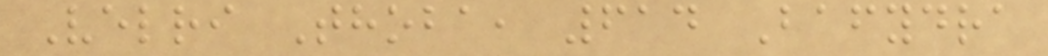Velri Thoba, 614 Bafydra
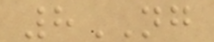8NG
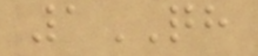1QH
